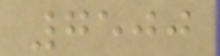7500
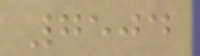7504
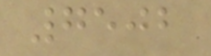7502
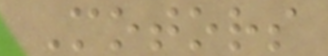Motors
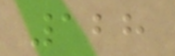128
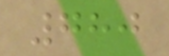780
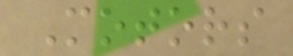Motors
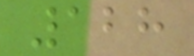128
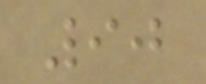90
